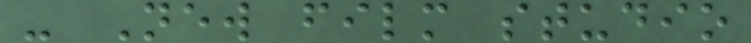- New film studio
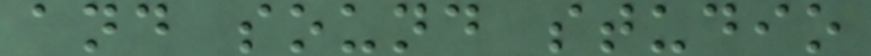and sound studio
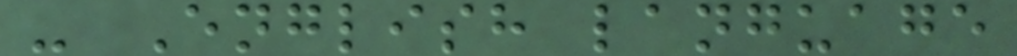- English language
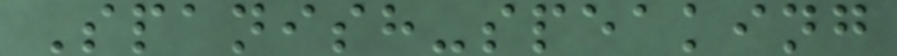Spanish-speaking
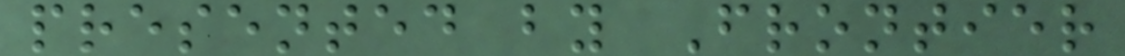presented by Frontier
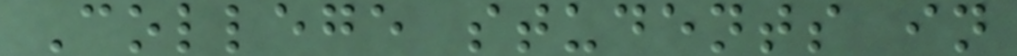College students in
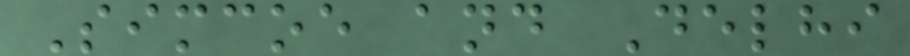Simcoe and Delhi
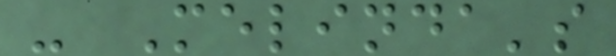- Melinda's
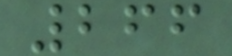266
